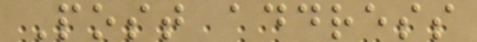Post address
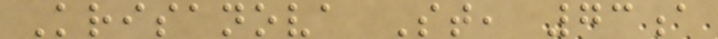Krisanova St, 73a
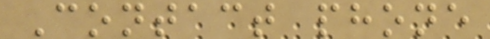Contact phone
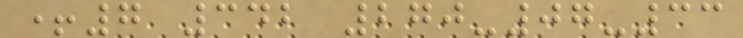+7 342 270-07-33
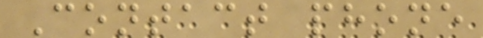Contact phone
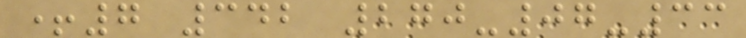+7 342 270-07-33
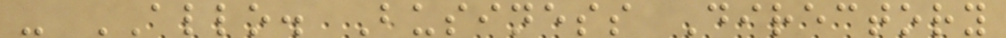- ALLO. Business Directory
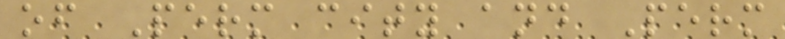of Perm city and Perm
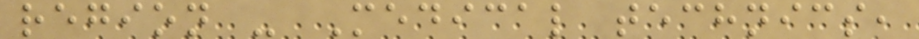region - Medical technics,
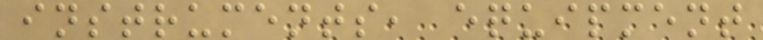instruments, equipment
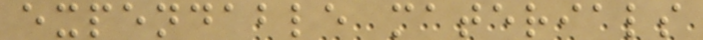expendable materials
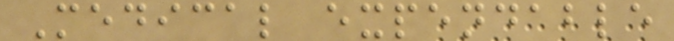Medical expendable
